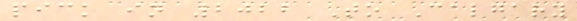pick in 2022 To Calgary
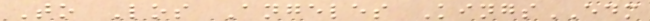To Los Angeles KingsEDM
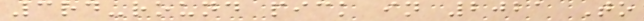3rd-round pick in 2021 To
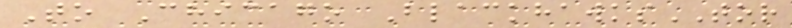To Chicago BlackhawksTOR
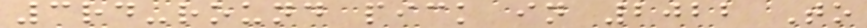3rd-round pick in 2022 To
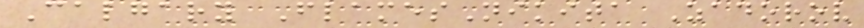Calgary FlamesNikita Zadorov
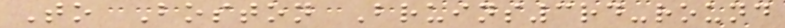To Boston Bruins3rd-round
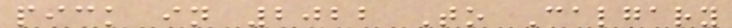pick in 2022 To Calgary
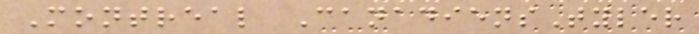Montreal CanadiensTyler
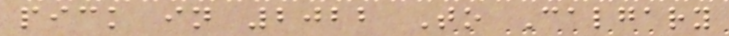pick in 2022 To Calgary
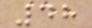48
